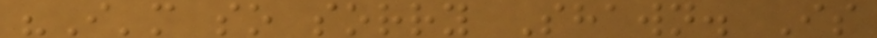"I'm so sorry Shawn. Is
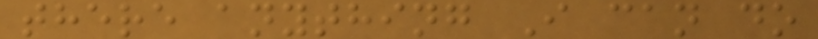there anything I can do
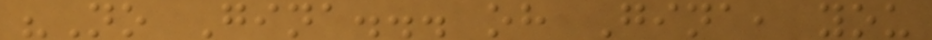"No Gina... oh Gina, you
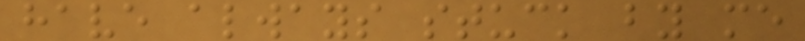have always stuck by me
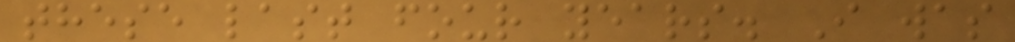these last four years. I was
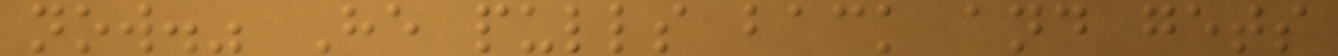now." He pulls back and gets
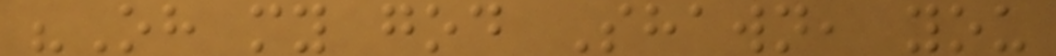"Oh my god Shawn, you
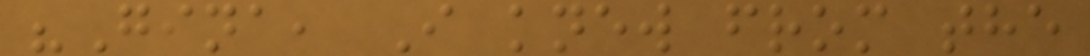"Gina, I knew from the
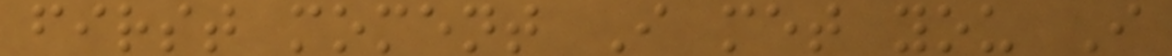first moment I met you I
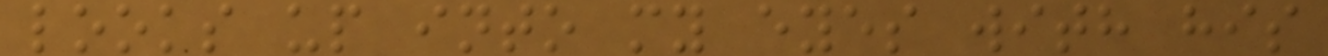looks up into my eyes with his
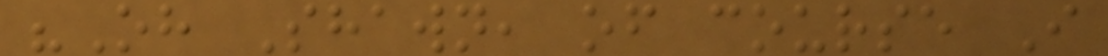"Oh Shawn, of course I
